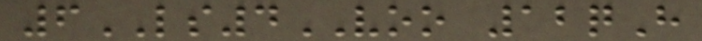6LS4VOO 12qH
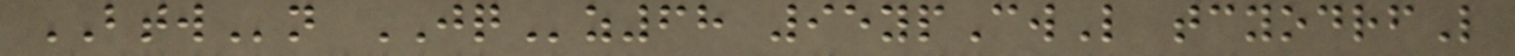BTWn JQz68 95ypCwL tcyodrfL
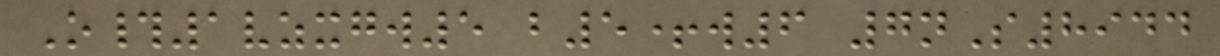O#1vzxgw5 b5+w6 7nS8944
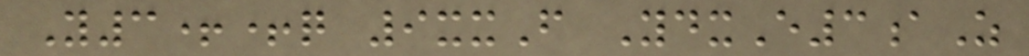Y3++q 9xxF YdxE3aZ
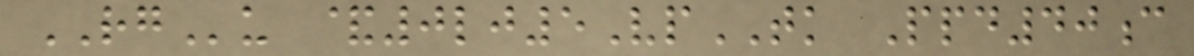RGu &0lj5VpTK Ppd40c
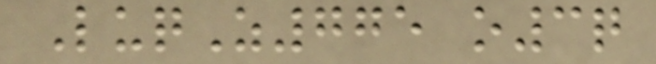LuqZ775 o3q
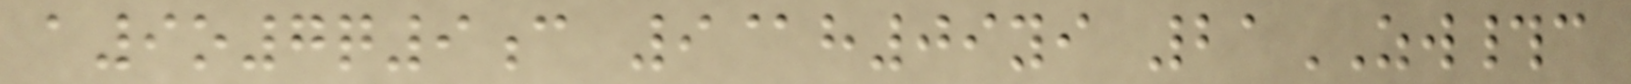a9o7q9c 9@h09yi 21ZW#c
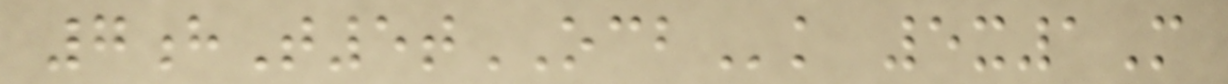7hT5tOCBk 5x1M
